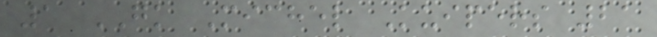1 GK Michel Kuipers 21
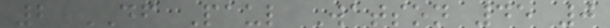2 DF Paul Watson 45 0
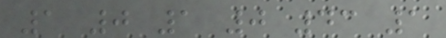1 0 1 0 43 1
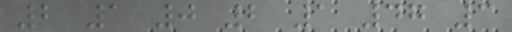2 1 0 2 1 47 3
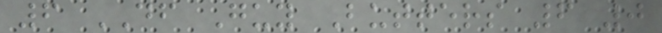6 DF Guy Butters 6 0
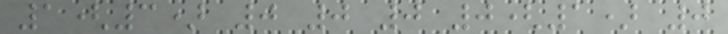1(3) 0 0 0 0(1) 0
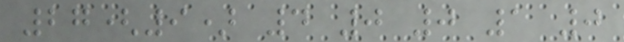27(9) 4 0 0 1 0
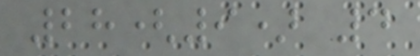28(9) 4
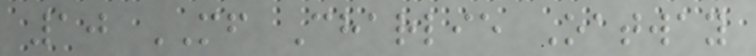10 MF Charlie Oatway
